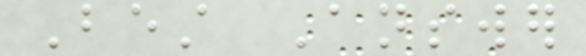Best Answer
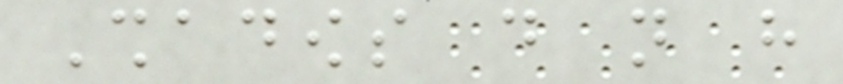Shadows do not have
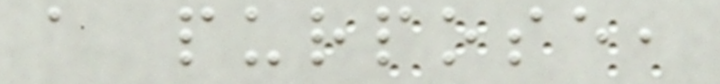a purpose,
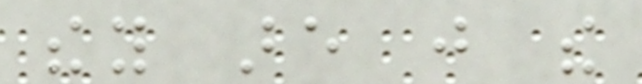they are just the
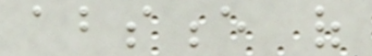absence of
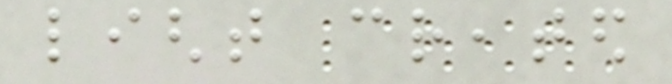light created
